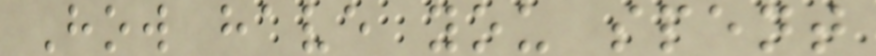How have you spent
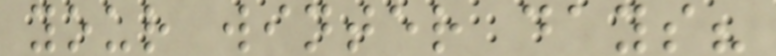your winter days?
